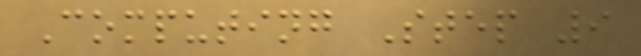Computing Step 9
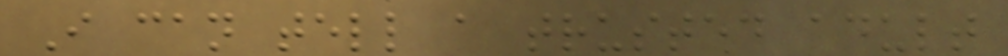I can tell a trusted adult
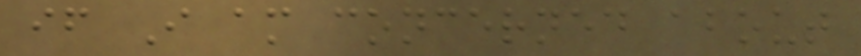if I am concerned about
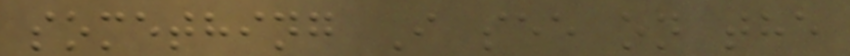something I see on the
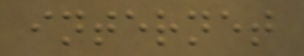internet
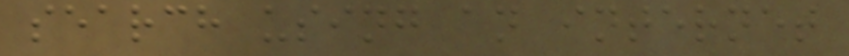search using an internet
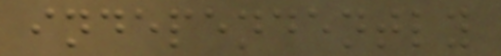independently
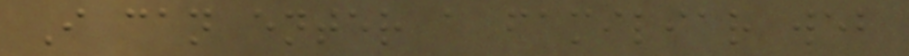I can enter a familiar web
